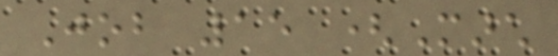Job 15 (March
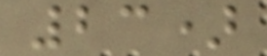23)
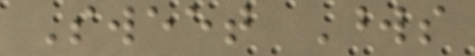Sweet Words
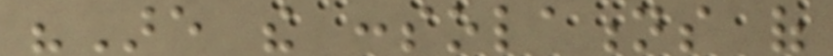"Are the consolations of
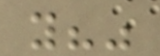you?"
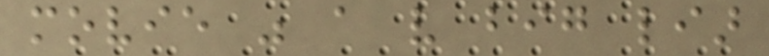movie was a very big liar
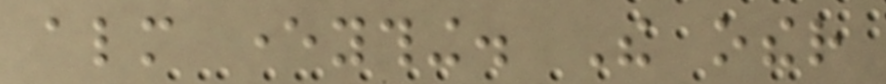almost everything. The other
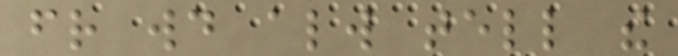friend would always tell the
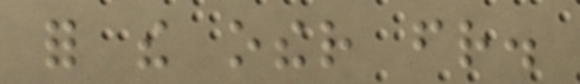for the other friend.
